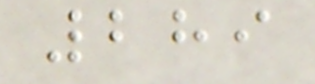289
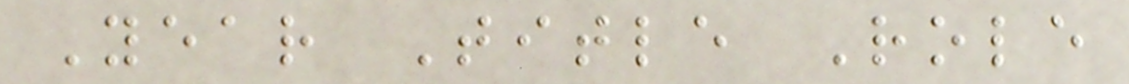Year Title Role
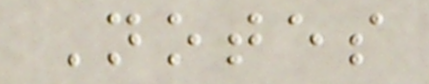Notes
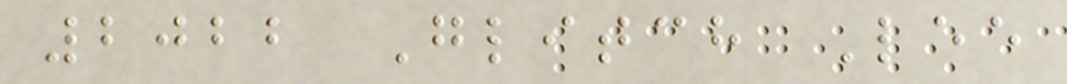2022 Glitch Lee
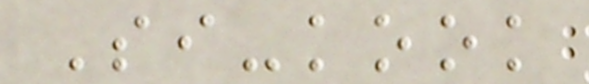Si-kook
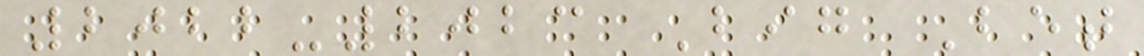2022-2023 Big Bet
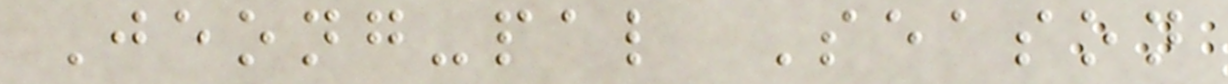Jeong-pal Season
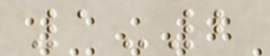1-2
